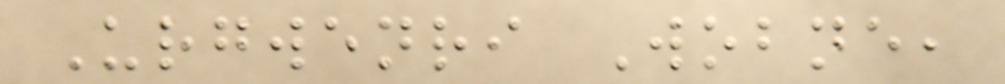Urgwenri Wobne,
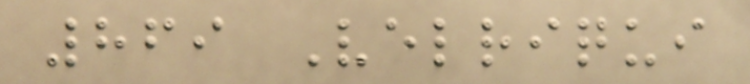869 Velriqui
